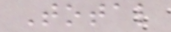Total
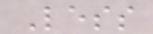Less
